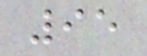95
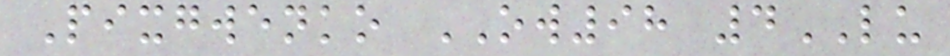Pixgwenko OW98 4LU
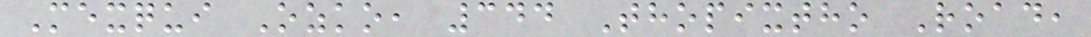Mexqui Ozko, 344 Thopixtho Road,
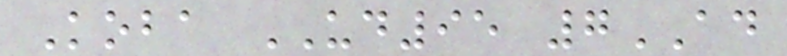Koba UD95 7AD
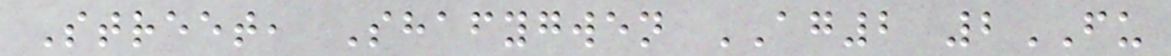Street, Shafygwen AG2 2FU
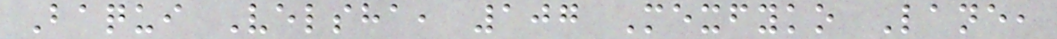Baqui Velsha, 107 Mexfyko Lane,
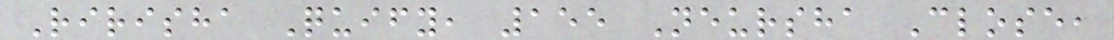Ririsha Quify, 155 Neursha Close,
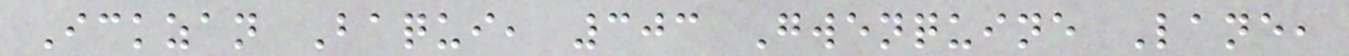Ickzan Baqui, 303 Gwenquine Lane,
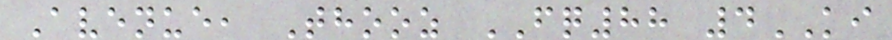Avenue, Thooz FQ88 4KI
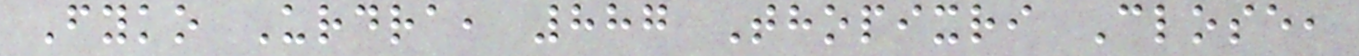Fyko Urdra, 887 Thopixri Close,
